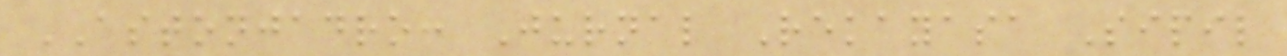ASTONJADRO: Jurnal Rekayasa Sipil
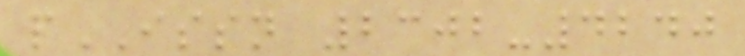pISSN 2302-4240
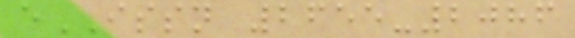eISSN 2655-2086
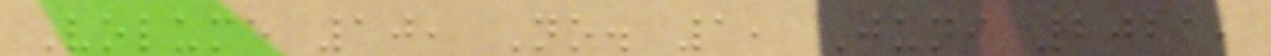Volume 10, No. 1, Juni 2021,
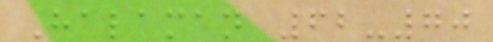Halaman 62-70
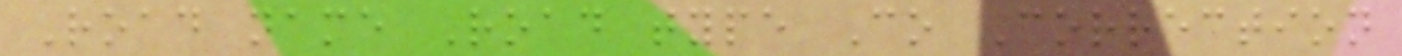Road name Road type Co Correction
